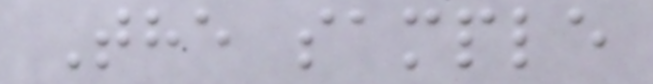The sample
